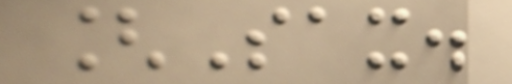[Sax.
